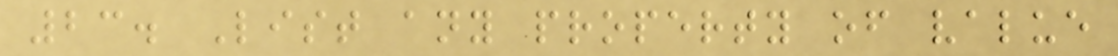23. List any property of value
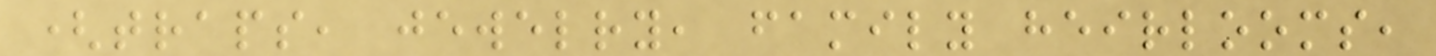(traps, jewelry, family heirlooms,
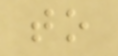to
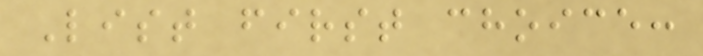List first choice:
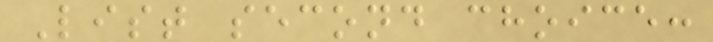List second choice:
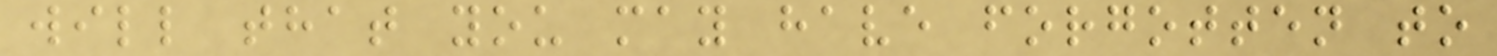will that you may have forgotten to
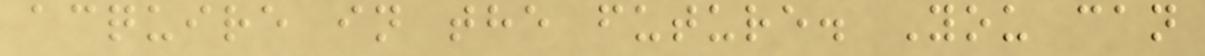acquire in the future. You can
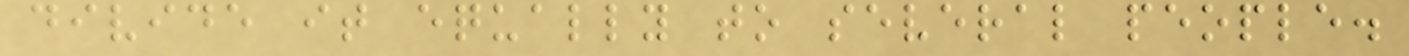divide it equally to several people.
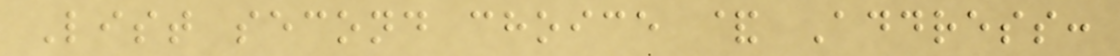List second choice & Address:
